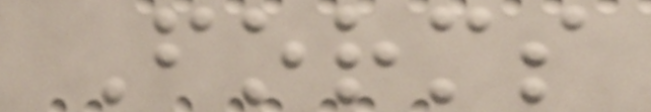Forms
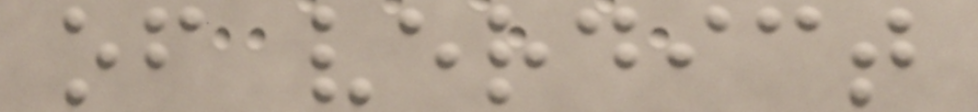of verdict
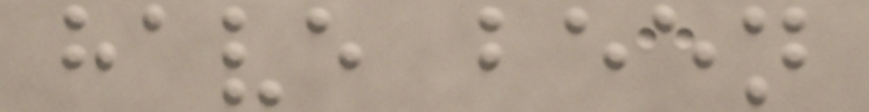have been
